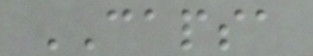CAPSA
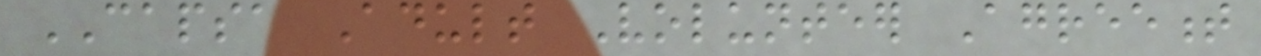CAPSA Adult Volunteer Agreement
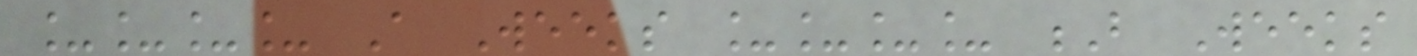____ A Weeks ____ B Weeks
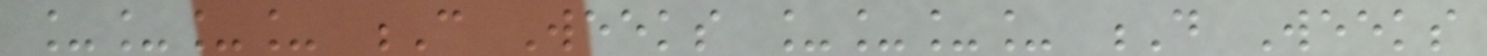____ C Weeks ____ D Weeks
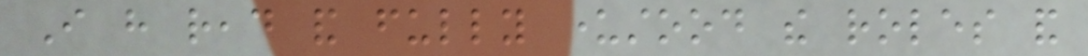I have read and fully understood the roles and
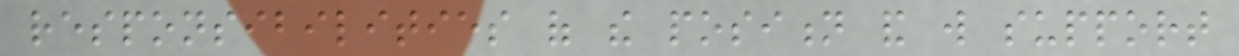responsibilities of the position and will support
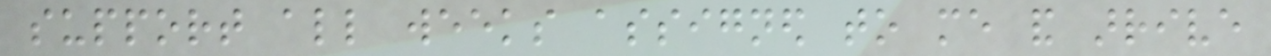support all weeks assigned to me and arrive
